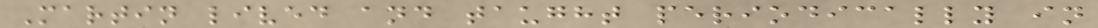Martin lived and taught periodically in
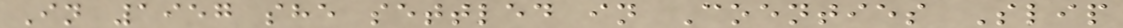In 1957 she settled in Coenties Slip
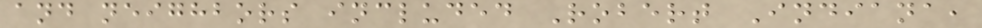and neighbors included Robert Indiana,
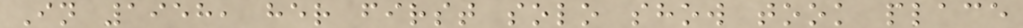In 1958, her first solo show took place
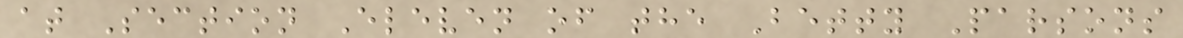at Section Eleven of the Betty Parsons
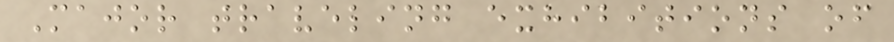Major traveling exhibitions of
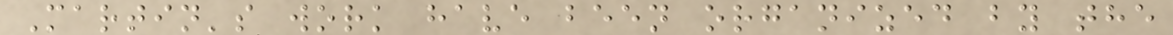Martin's work have been organized by the
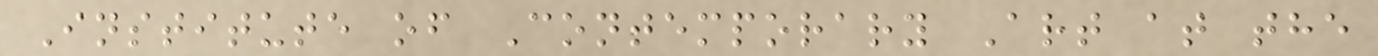Institute of Contemporary Art at the
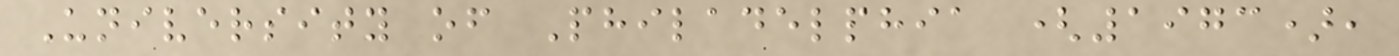University of Philadelphia (1973),
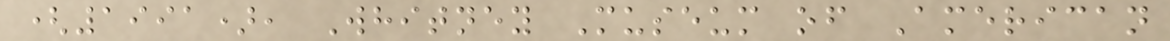(1991), Whitney Museum of American
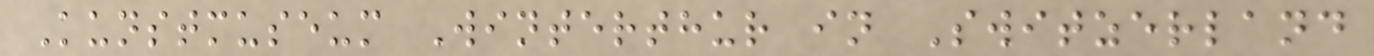Kunstmuseum Winterthur in Switzerland
